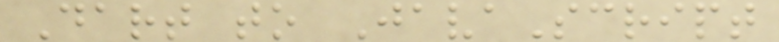Dart to JavaScript
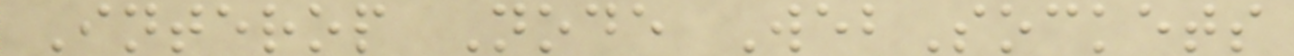Interop Node WebSockets
